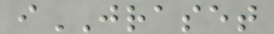iJRASET
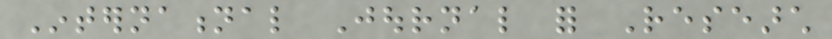International Journal for Research
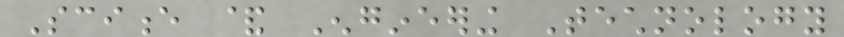Science & Engineering Technology
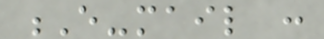E-mail :
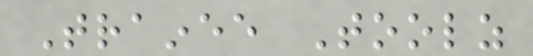Trainee Toolz
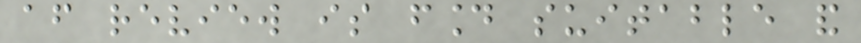after review is found suitable and
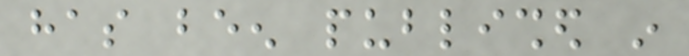has been published in
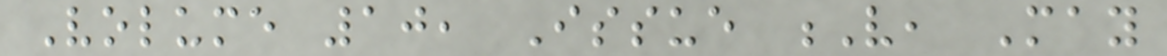Volume 10, Issue V, May
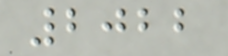2022
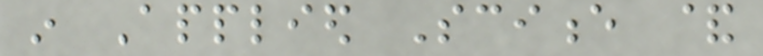in Applied Science &
